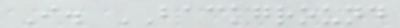I. BACKGROUND
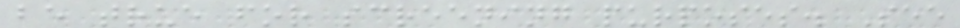be true for screening purposes. See
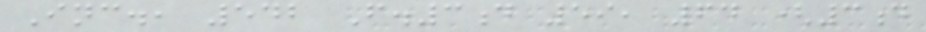Inc., 542 F.3d 59, 64 (3d
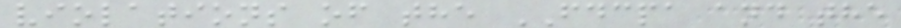violations of the FDCPA and the
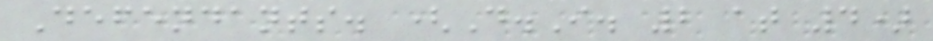Defendants. (D.I. 2 at 4)
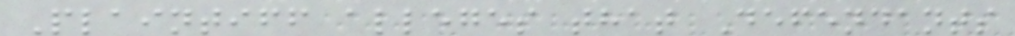Plaintiff alleges that Defendants
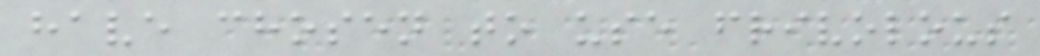have chosen to use frivolous
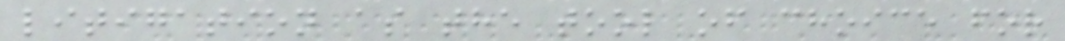litigation as the tool of choice for
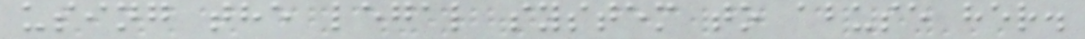using the legal system to abuse her.
